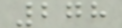278
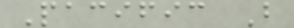Pacific B
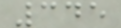345
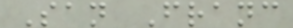San Franc
